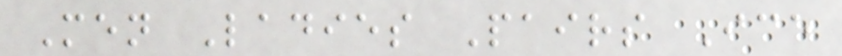Men Ladies Pairs Ice
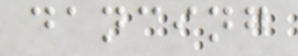dancing
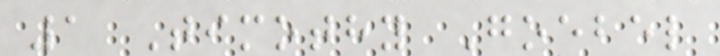1 Timothy Goebel
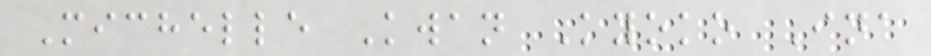Michelle Kwan Kyoko Ina
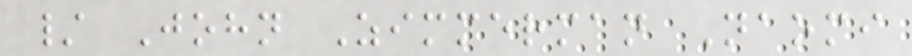/ John Zimmerman Naomi
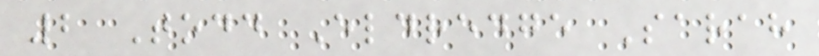2 Todd Eldredge Sarah
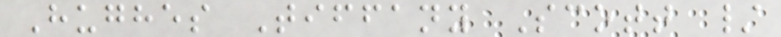Hughes Tiffany Scott /
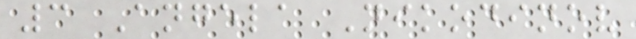3 Angela Nikodinov
